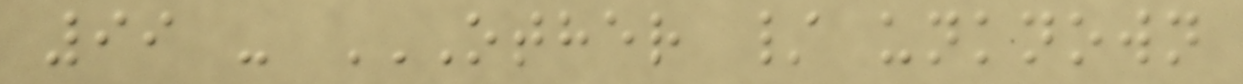99 - OTHER / UNKNOWN
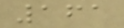161
